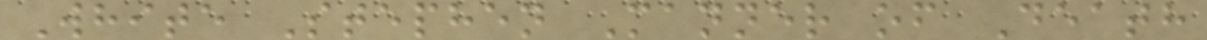White Stephen Manner of Death
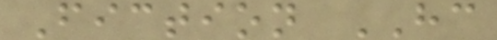Fiction HC
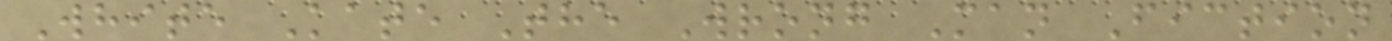White Kate The Wrong Man Fiction
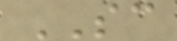SC
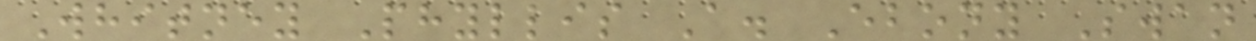Whitney Phyllis A. Ebony Swan
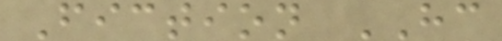Fiction HC
